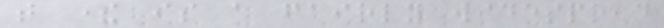that there is a fairly widespread
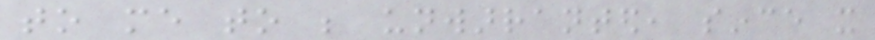to me to be unwarranted, since it
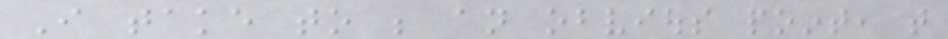I take to be an obvious point, that
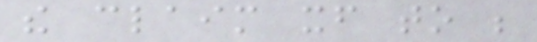the claim itself to be
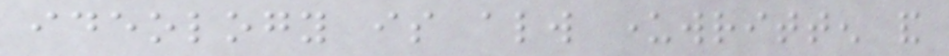ideology is always underwritten and
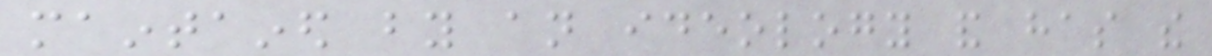maintained by an ideology and has the
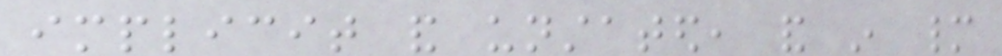implicit and unstated, and in many
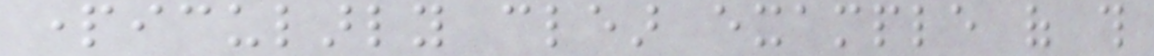particularly clear example of this
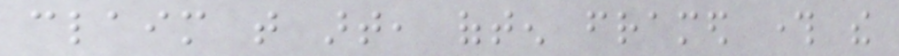claim that art, often framed through the
